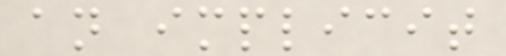an implicit
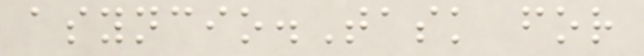asyncio.Task for
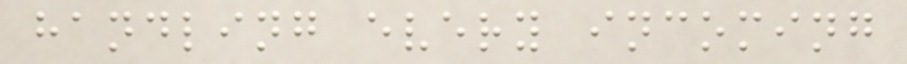handling every incoming
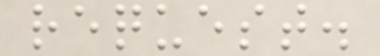request.
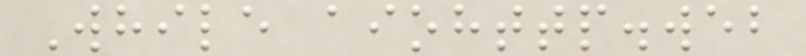While aiohttp.web
